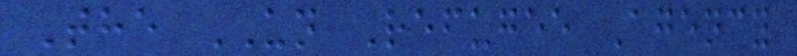The UN Refugee Agency
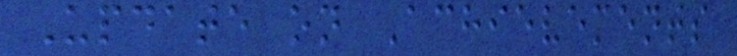Update on Achievements
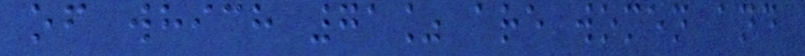of which 71% are women and
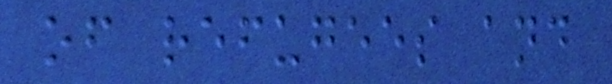of refugees and
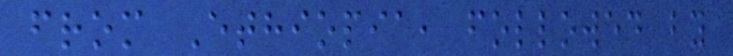from Ethiopia, followed by
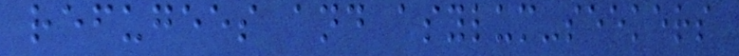refugees and asylum-seekers
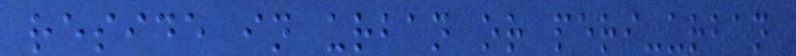reside in urban or peri-urban
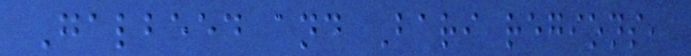Galbeed and Bari regions,
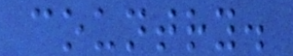country.
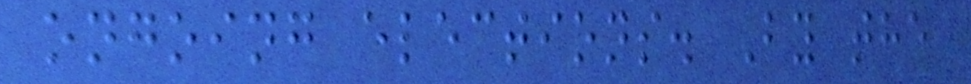ongoing elections. By the
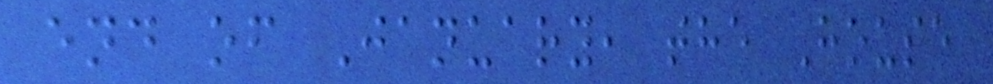end of January, the House
